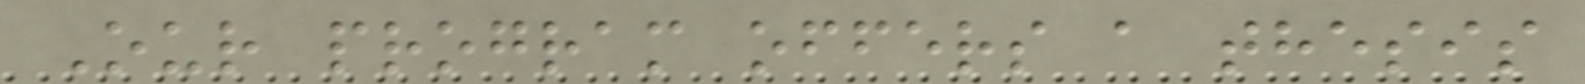Our program offers a thesis
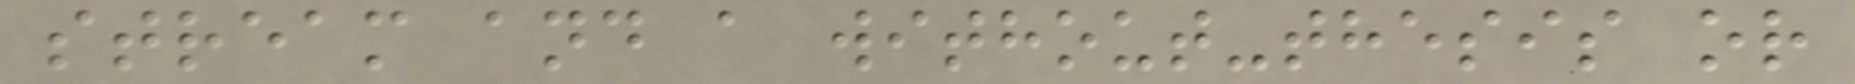stream and a without-thesis or
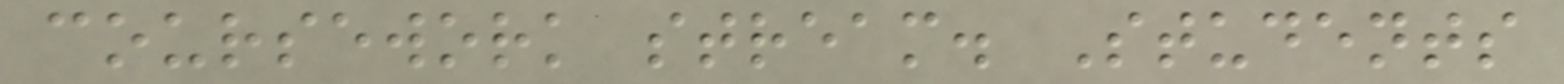coursework stream. Students
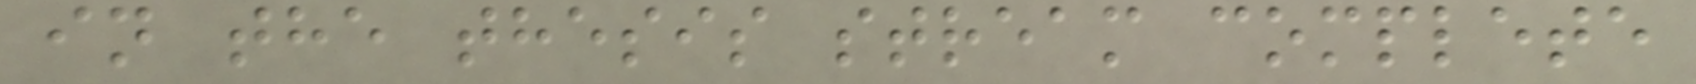in the thesis stream complete
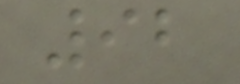92
